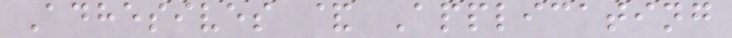Adhesives & Applicating
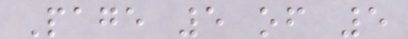Page 5 of 5
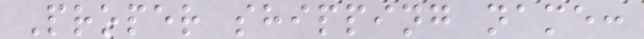Proper shipping name:
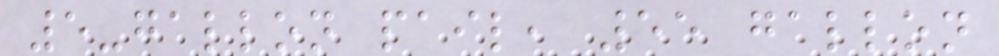5-gallon pail, 55 gallon
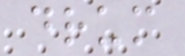drum
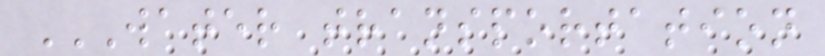WATER TRANSPORTATION
